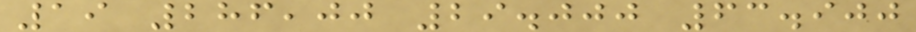19 286,00 29.000 63.900
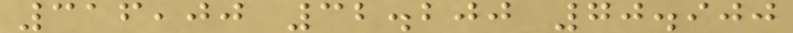316,00 32.200 70.900
